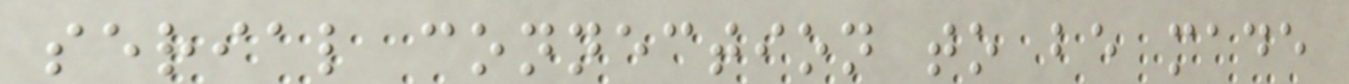serial connection to be made
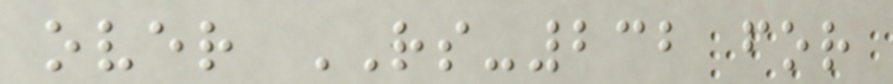over RS-232 for
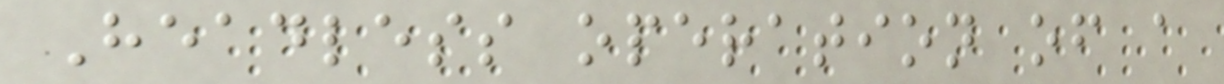Headless operation of a
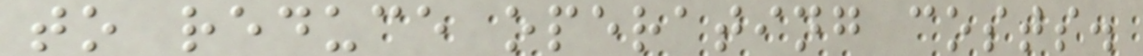to reduce operating costs.
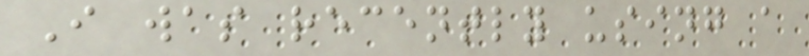I was recently using a
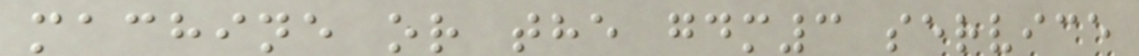machine or the gdm3 service
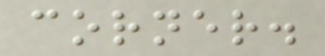corner.
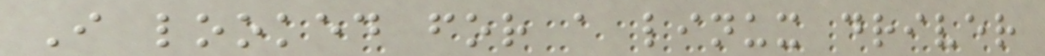I looked for a linux driver
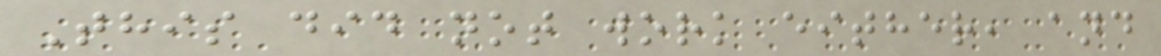This did not work either, and
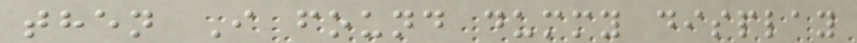then I found dummy display
